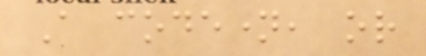A codename, or
